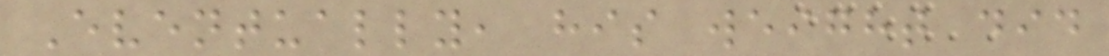Eventually, his weight did
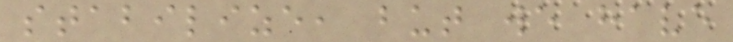stabilize, but we have
